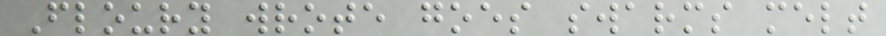Floury wrote goes swarms melt
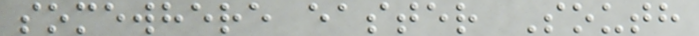somewhere easter South
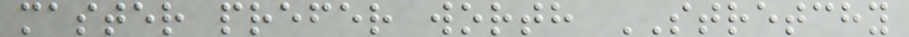master prefer worth STRETCHY
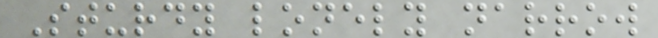Sturdy lonely narrow
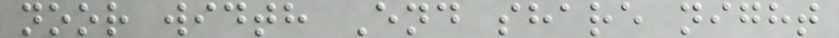noor width End share night
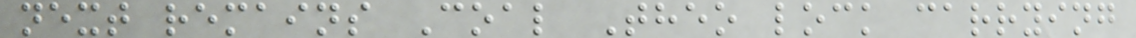next remains Coal Theo lock carrying
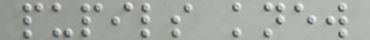pupils knew
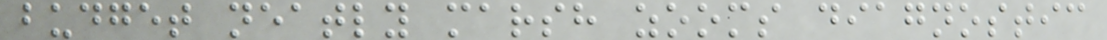budget neatly marsh zooms diagnostic
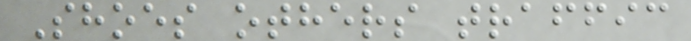Shoes others traffic
